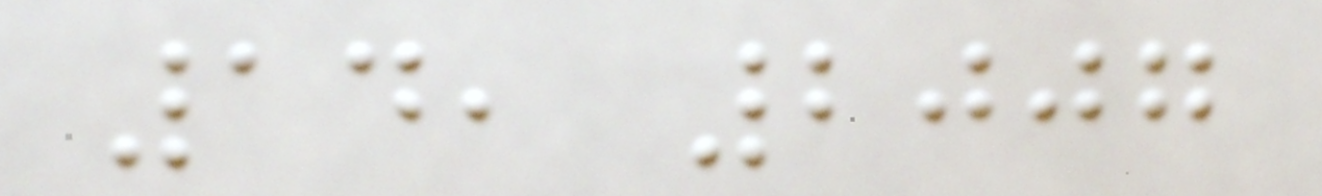14, 2007
